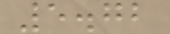5.72
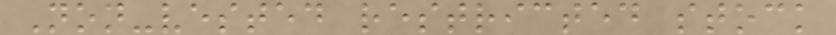Non-vested restricted stock
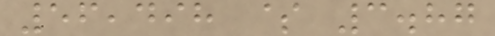56,498 $ 3.87
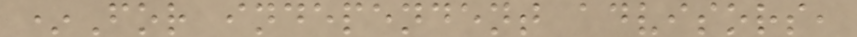*For independent advisors,
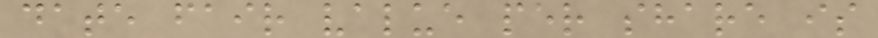date fair value per share is
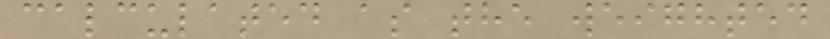calculated as the weighted
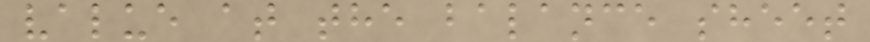value at the balance sheet
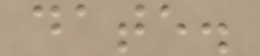date.
